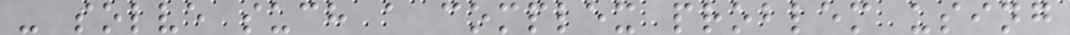- solve such a complex problem using
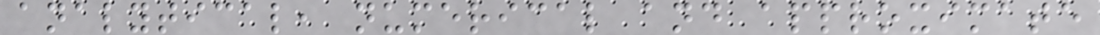analytical, numerical and approximate
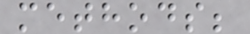methods;
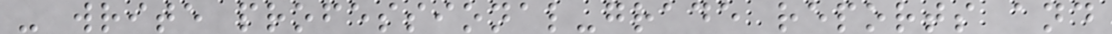- write professional-grade reports and
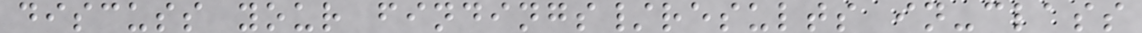discuss your findings/results in-class
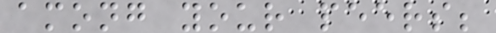among your peers;
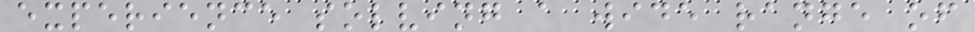experience solving a wide range of
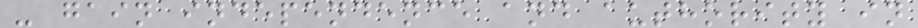- gain independence and authority in
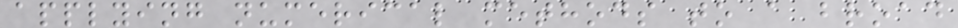applying numerical methods to a broad
